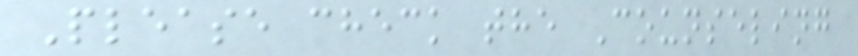Please check the Counseling
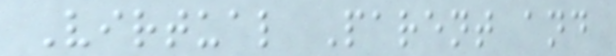Virtual Parent and
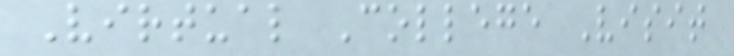Virtual College Visit
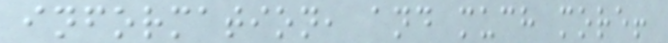information, and much more!
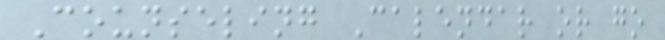Counseling Calendar or go
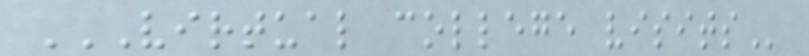VIRTUAL COLLEGE VISITS
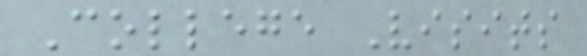College Visits
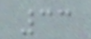33
